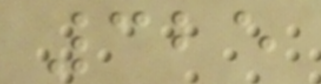325
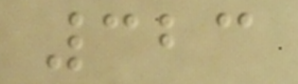323
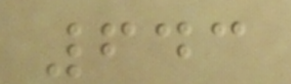643
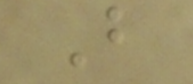B
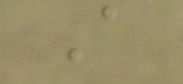A
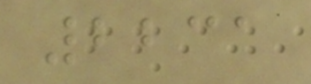2231
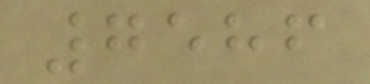7586
